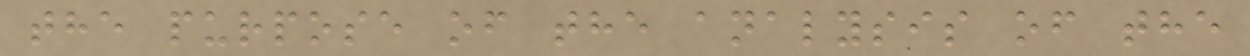the purpose of the analysis of the
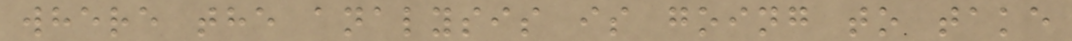where the analysis is going to take
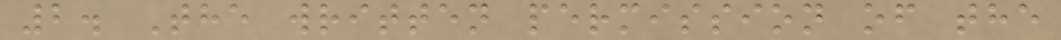2. The written permission of the
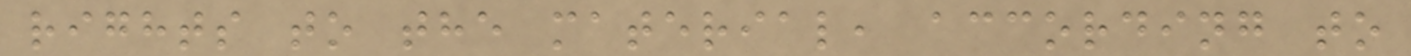rights to the material, according to
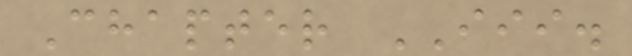Chapter III.
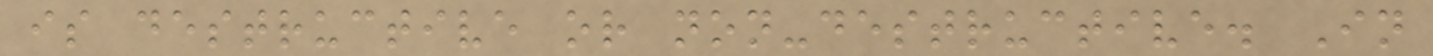is destructive or non-destructive. In
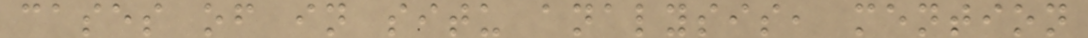cases of in situ analysis, mention
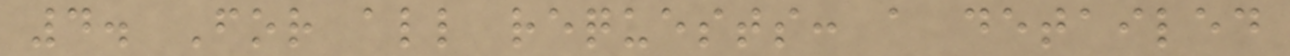4. For all requests: a detailed
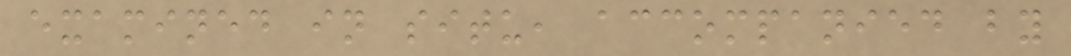examined in situ, accompanied by
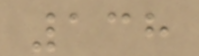138
